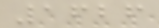1626
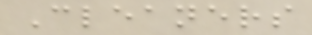Cleaners
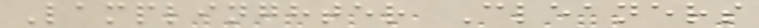Lamplinghter Cleaners
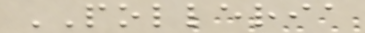POLLERIA
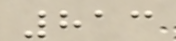813
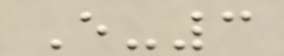E-3
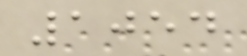1054
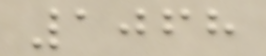1068
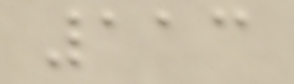113
